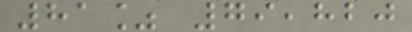81% 79,820
